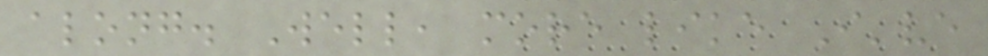along. Well, more like I've
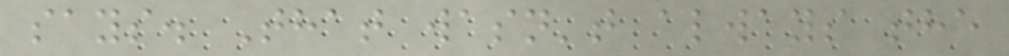says. That wasn't always the
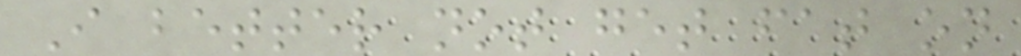I better not get fat on
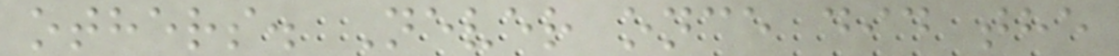others. Never once did the
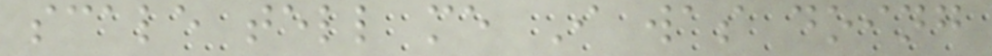scale tell me I was doing
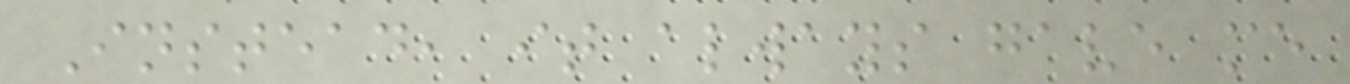Instead, it always gave me
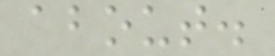about.
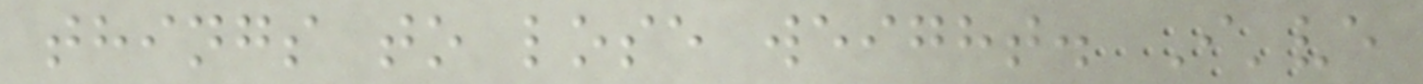things to lose weight. I've
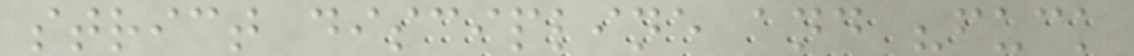strict discipline and "fuck
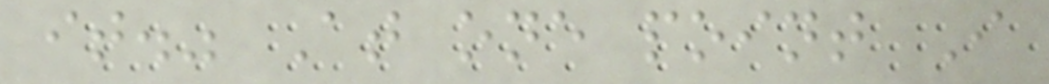it." At one point I
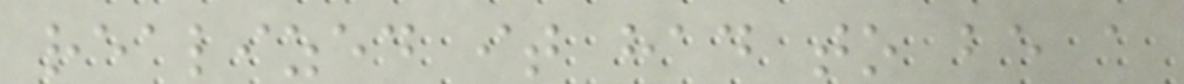realized it had to be a
